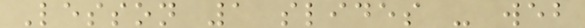Lesson 1 slides - web
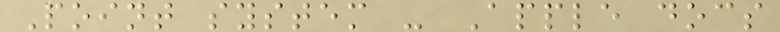Point system - Apple docs
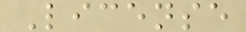License
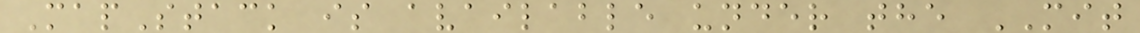MapStack is available under the MIT
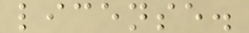license.
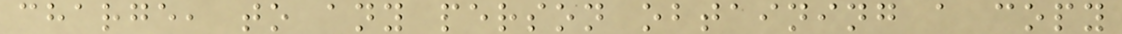charge, to any person obtaining a copy
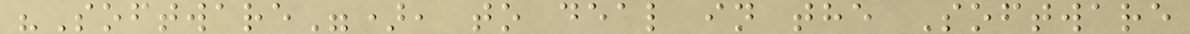"Software"), to deal in the Software
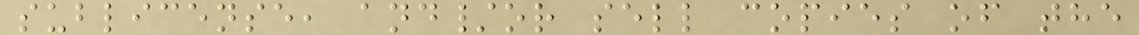sublicense, and/or sell copies of the
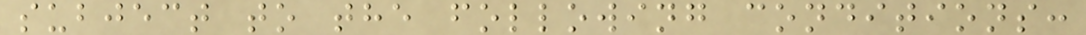subject to the following conditions:
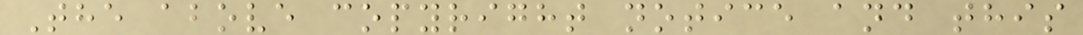The above copyright notice and this
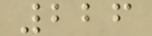226
